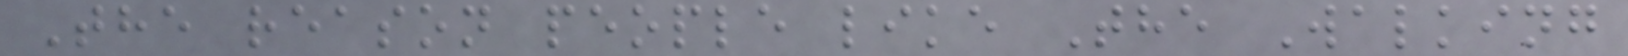The reason people like The Walking
